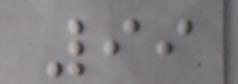99
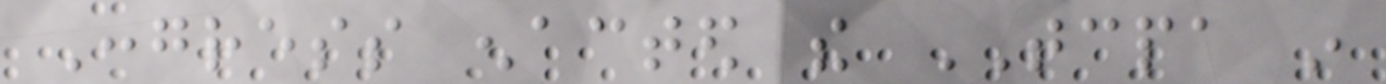Congress enacted the TCPA in
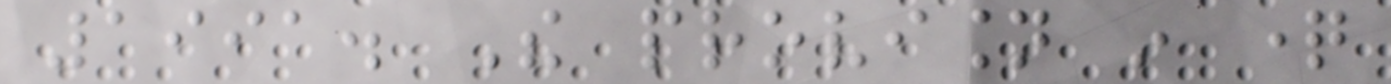1991. The provision in question
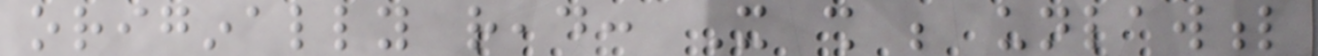originally read: It shall be unlawful
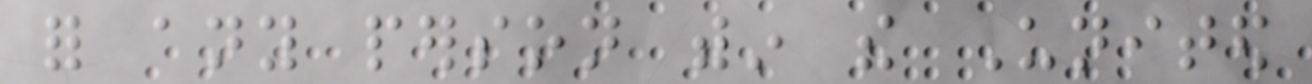for any person within the United
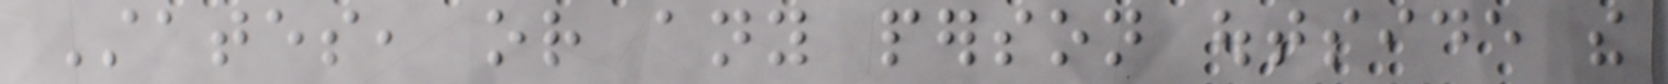States, or any person outside the
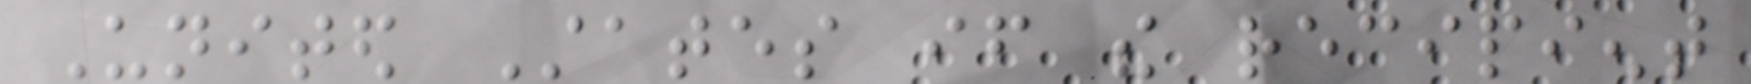United States if the recipient
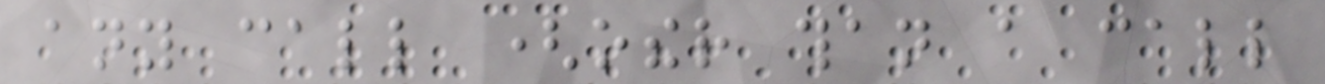any call (other than a call
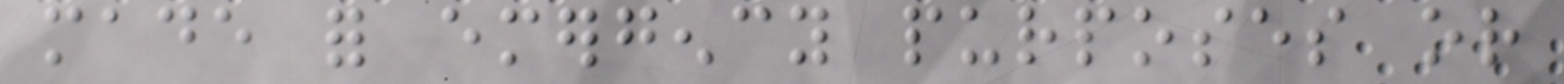made for emergency purposes or
